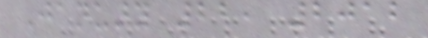January 22, 2012
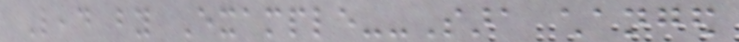Lead by Example--Sara changed
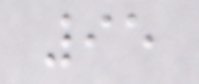95
